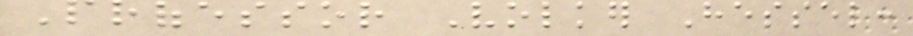Professor Volker Hessel:
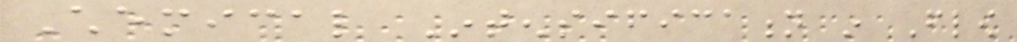Chemical Intensification in Flow
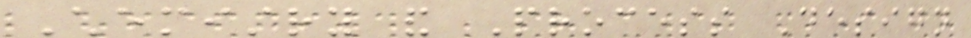Chemistry and Process Design
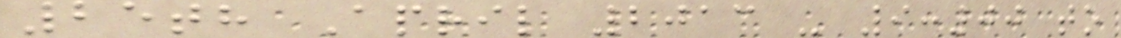25th April 2013 - 9:00 to
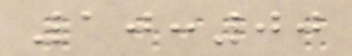10:00
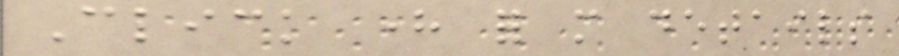Click here for more details
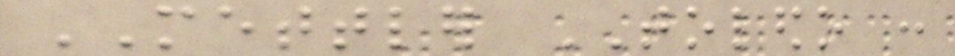METTLER TOLEDO :
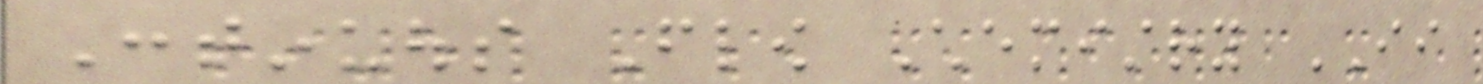Continuous Flow Chemistry II
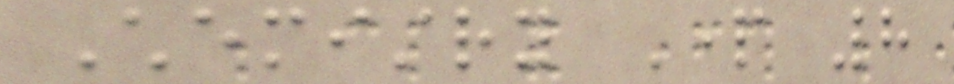Chemistry Part 8
